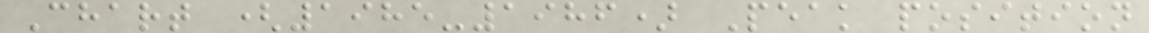Chart (1985-1986) Peak position
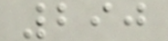290
